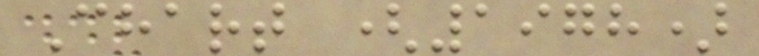Chart (1978)
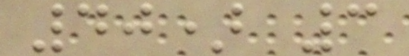40) 3
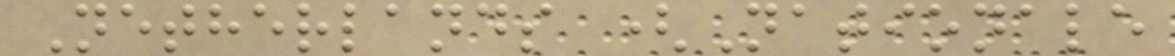Netherlands (Nationale
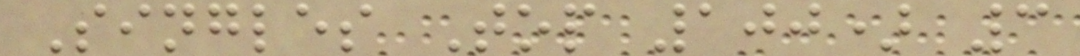Singles Top 100) 3
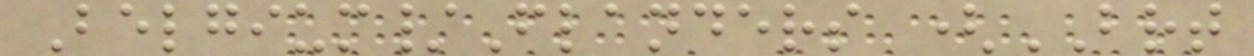Belgium/Flanders (BRT
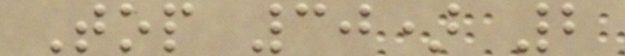Top 30) 2
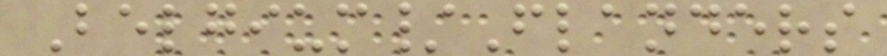Belgium/Flanders
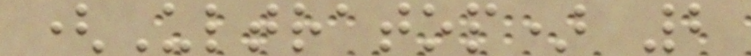(Ultratop) 2
